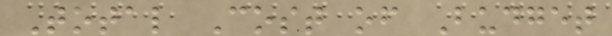Total Cost of Budget
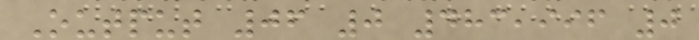Output 06 0 483,996 0
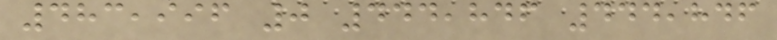483,996 0 444,846 444,846
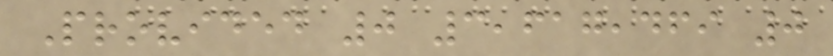Provided 0 3,617,469 0
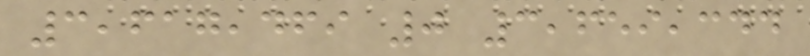3,617,469 0 3,659,344
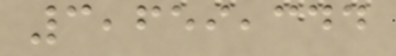3,659,344
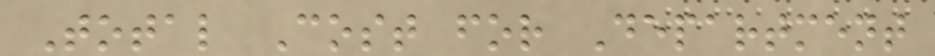Total Cost for Department
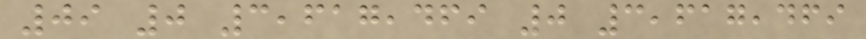09 0 3,617,469 0 3,617,469
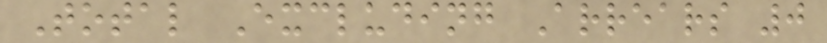Total Excluding Arrears 0
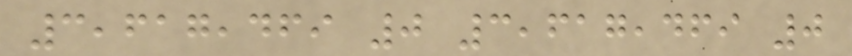3,617,469 0 3,617,469 0
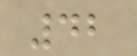42
